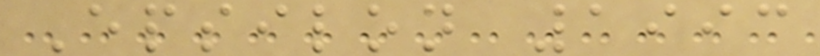Epsilon 1993
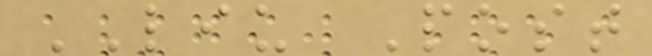LIU Post
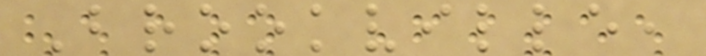Brookville,
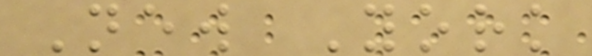New York
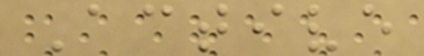Active
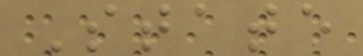State
